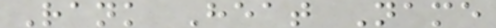Rank Heat Name
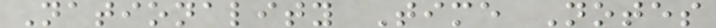Nationality Time Notes
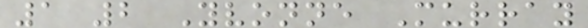1 2 Yvonne Murray
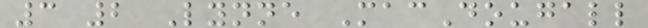3 2 Lynne MacDougall
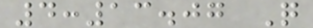4:13.07 Q
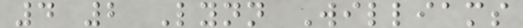4 2 Lynn Williams
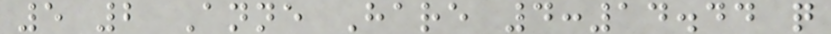5 2 Anne Hare 4:14.44 q
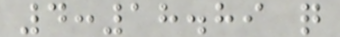4:18.89 q
